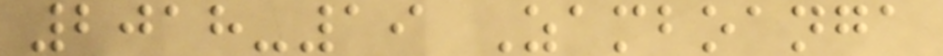2018-19 Zamboanga
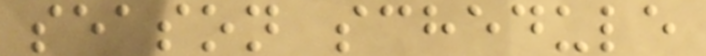season schedule
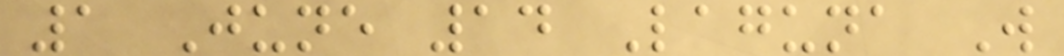1 June 14 Laguna W
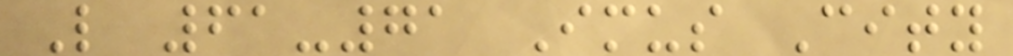L 61-71 Imus City
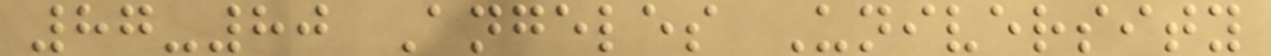87-80 Angeles University
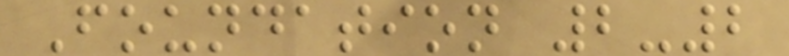Foundation 2-2
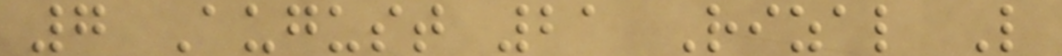7 August 21 Rizal L
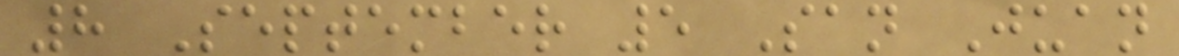8 September 5 San Juan
